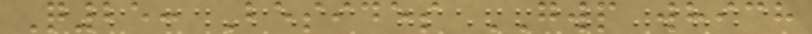Q25: Besides GWP which
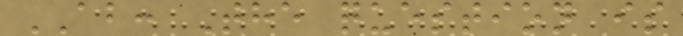AB: The question is
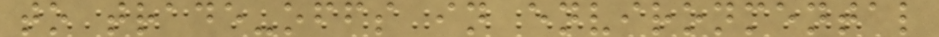to trade-offs in environmental
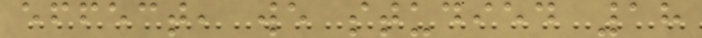effect, we studied 18
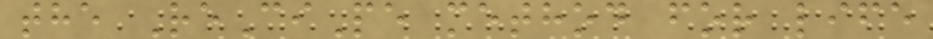the ReCiPe method for life
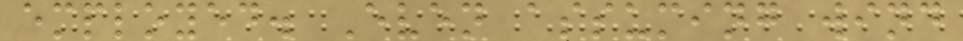employed. Even assuming wind
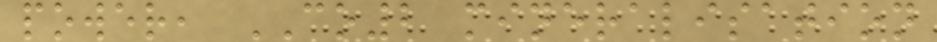power, CO2 mineralisation
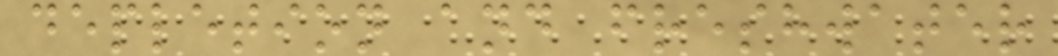depletion and freshwater
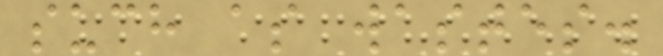such as wastes.
